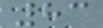83
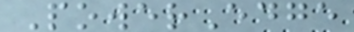PowerEdge
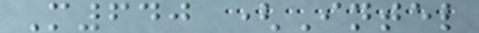M640 (Intel
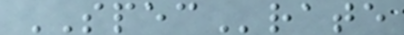SPECrate
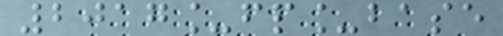2017_fp_base
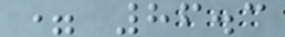= 86.3
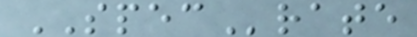SPECrate
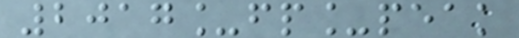2017_fp_peak
